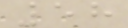58
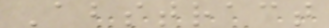Abstract
